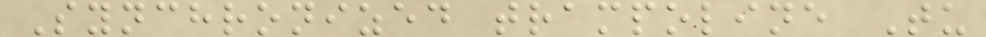Synchronized trampoline Tu
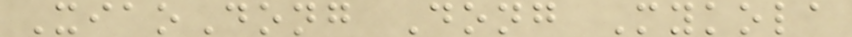XiaoDong Dong Mykola
